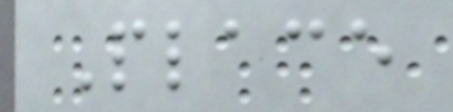Place
